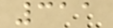311
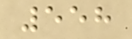558
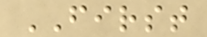FIRST
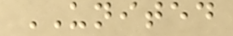UNITED
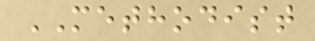METHODIST
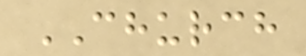CHURCH
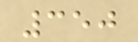350
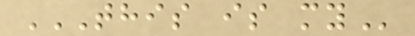THIS IS MY
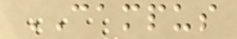CAMPUS
